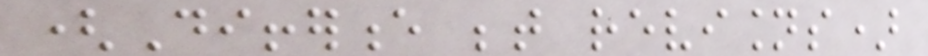(Difference between revisions)
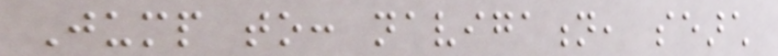Jump to: navigation, search
